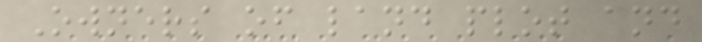Owners of land plot and
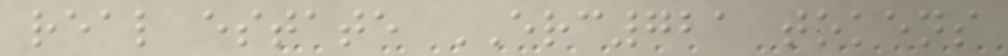real estate ERC721 tokens
